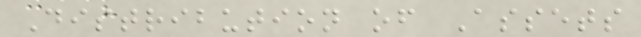Distribution of Assets
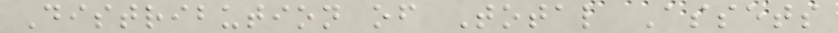Distribution of Total Assets
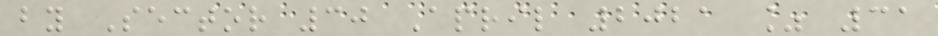by Sector 30 April 2021 % 31
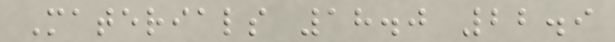Materials 18.0 22.9
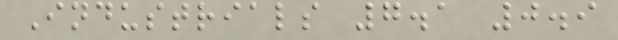Industrials 7.1 0.9
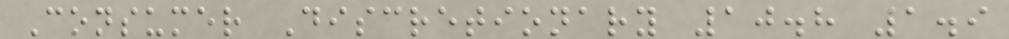Consumer Discretionary 10.8 1.9
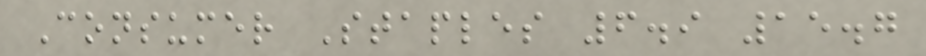Consumer Staples 6.9 15.7
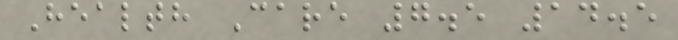Health Care 7.5 14.5
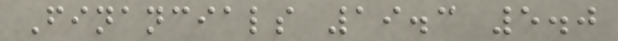Financials 19.3 5.0
